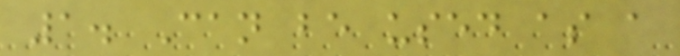1. Can be used as a
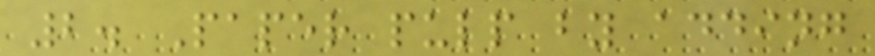2. Paper pulp by adding
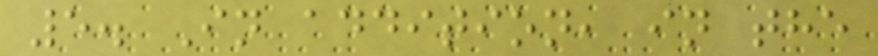5. In addition, in the
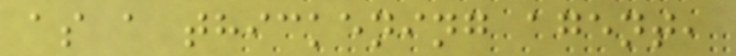as a thickening agent,
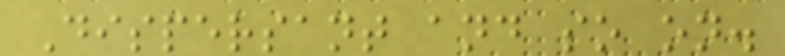Dispersant and so on.
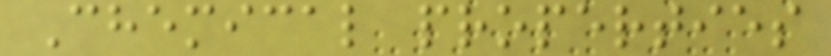Chemical properties
